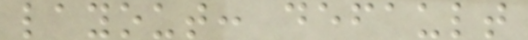layout: default
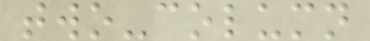two-column
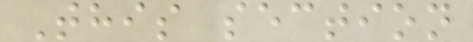This section
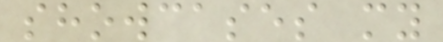showcases my
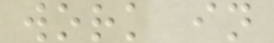work in
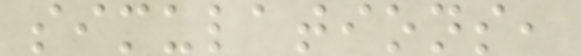simulations,
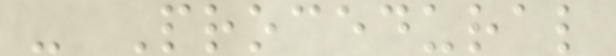- Procedural
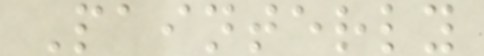Painterly
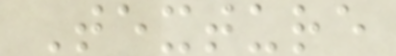Texture
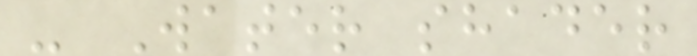- Water shader
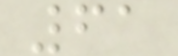61
